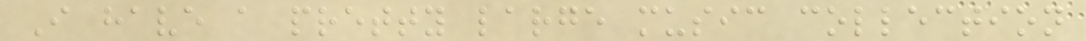I have a pretty large music collection
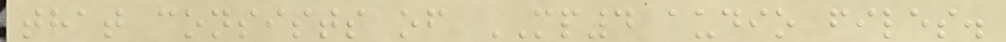that consists of MP4 audio files.
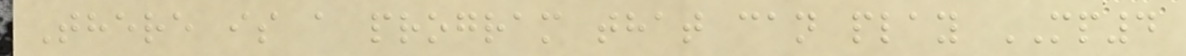There is a program that can play MP4
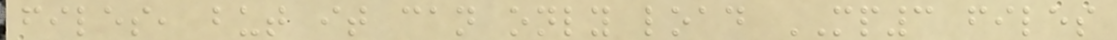files, but it can only load MP3 files
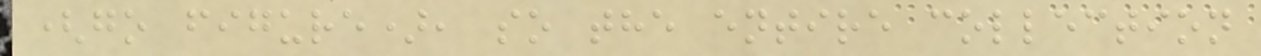(go figure), so the entire collection
